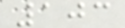103
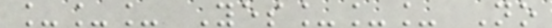___ Yes___ No
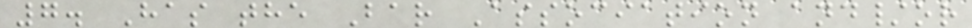7. Has the Bar Association and/or
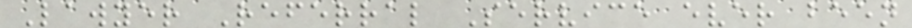Lawyer Referral Service ever been
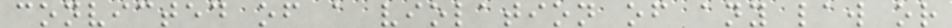convicted of a violation of any law or
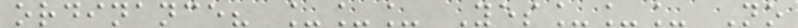ordinance? ___ Yes___ No
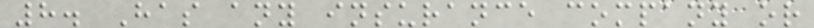8. Has any insurance company or
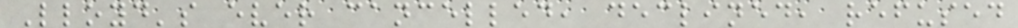Lloyd's ever cancelled, declined, refused
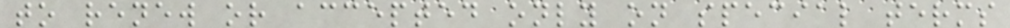to renew or accepted only on special terms
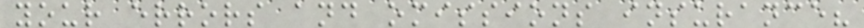your errors and omissions insurance?
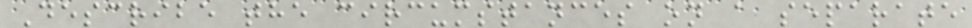Describe the circumstances on a separate
